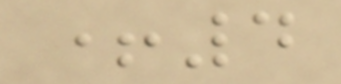+4
